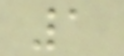1
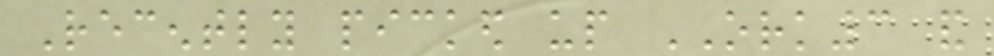Recently picked up ORK3 and
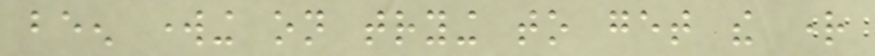been working on trying to get the right
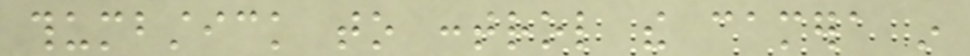thumbstick to control the camera in
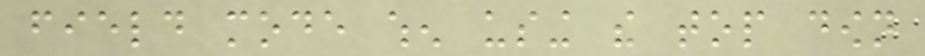field mode when using the top down
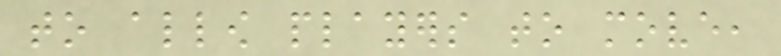to allow players to move,
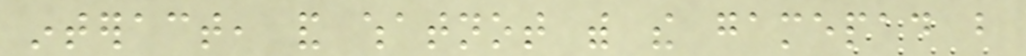interact, and whatnot with the gamepad but
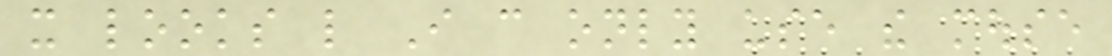it looks like I can only use the mouse
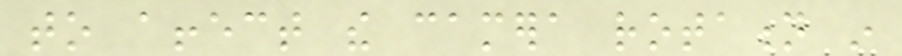to affect the camera rotation in
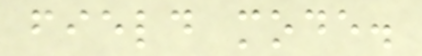field mode.
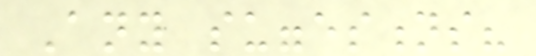Any suggestions?
